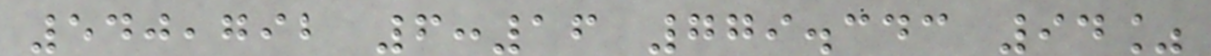540,792 6:16 779.343 94%
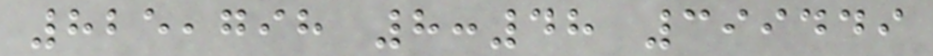825,798 8:48 399449
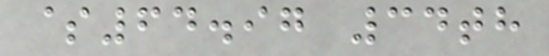$64.97 34th
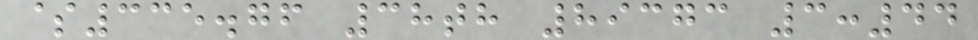$335.76 38th 89373 3:44
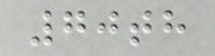70th
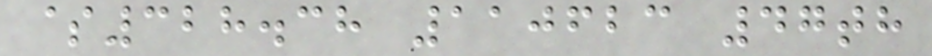$328.38 110623 47th
